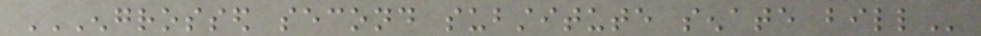ENGROSSED SECOND SUBSTITUTE SENATE BILL
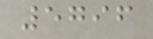5796
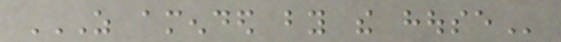AS AMENDED BY THE HOUSE
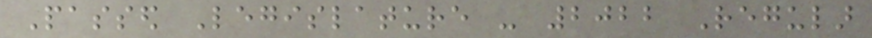Passed Legislature - 2022 Regular
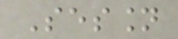Session
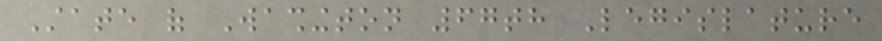State of Washington 67th Legislature
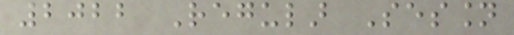2022 Regular Session
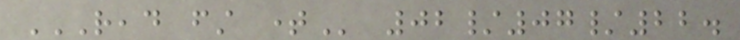READ FIRST TIME 02/07/22.
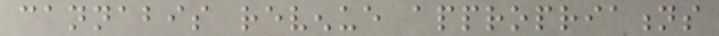cannabis revenue appropriations
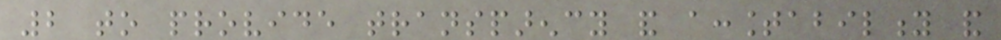2 to provide transparency and accountability and
